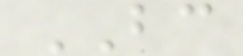BC
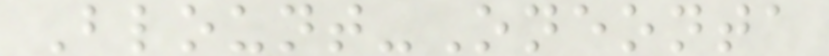Blount-Oneonta
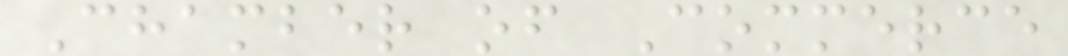Chamber of Commerce
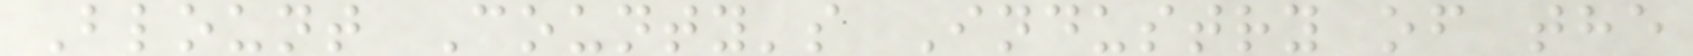Blount County's Industry of the
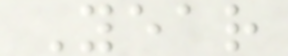Year
